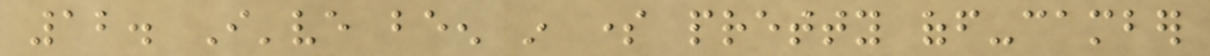12. I've been in some pretty off-camber
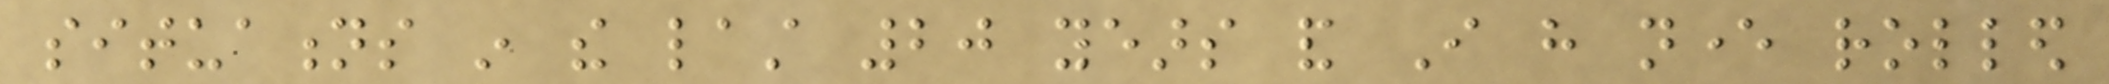situations in the last 20 years and I have never rolled
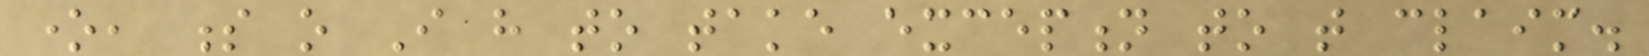one, s o I have to take exception to that claim.
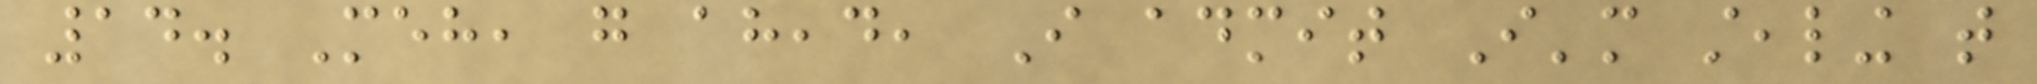14. Meh, go ahead, I admit I'm stealing that
